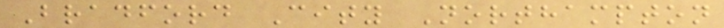Bradford City Northampton
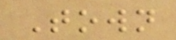Town
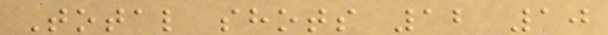Total shots 12 10
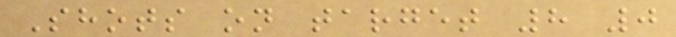Shots on target 8 0
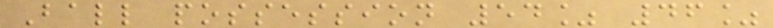Ball possession 54% 46%
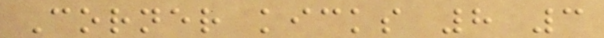Corner kicks 8 3
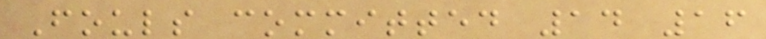Fouls committed 14 16
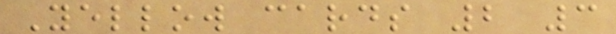Yellow cards 2 3
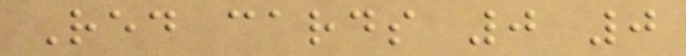Red cards 0 0
